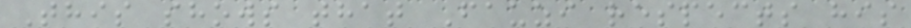This shows that Fauzi respects his
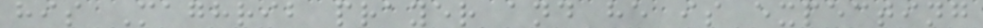his Maghrib prayer and he is expecting
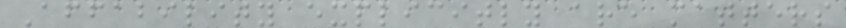Affability explicitly are matters
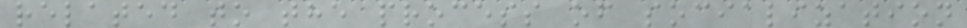related to the process of socialization
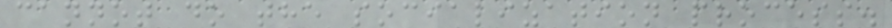cannot do the socialization process.
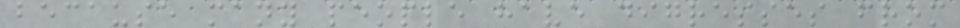because many people have digresses from
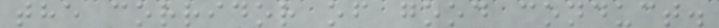the corridor of good conduct.
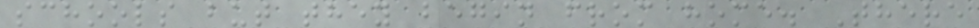schools but they begin from home. There
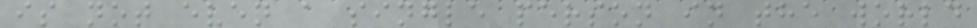is not even a single person in the world
